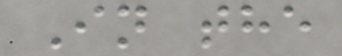In the
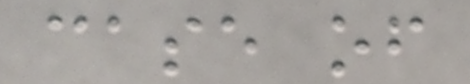case of
